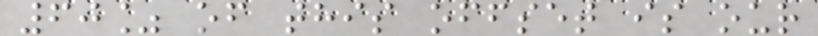60% of this offset is our
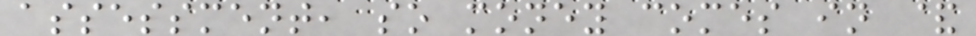assessment, so money comes in &
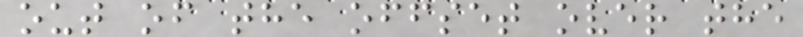out of the offset over the
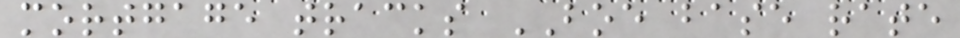mortgage tracks BOE base rate
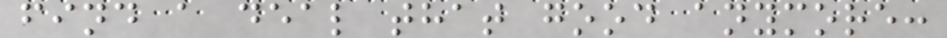find a deal that good anymore:
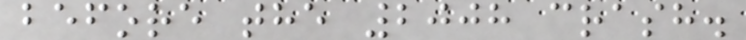before the 2008 crash.
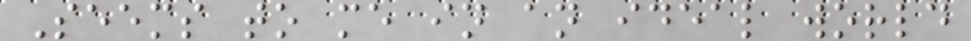Seems to me in an ideal world
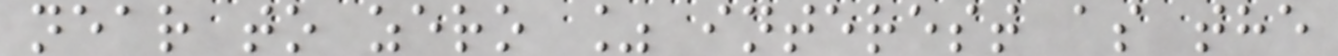near to zero % interest as the
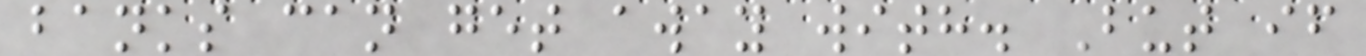banks can get away with. But if
